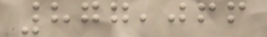877,066
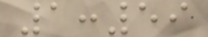1:59
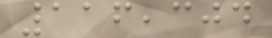116,304
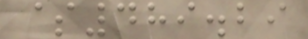$489.29
